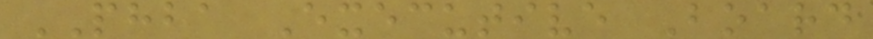PHBA Executive Board
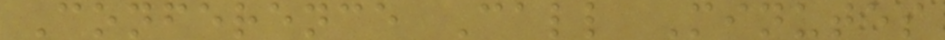Conference Call Minutes
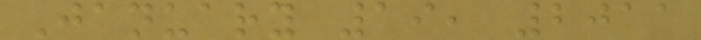January 19, 2011
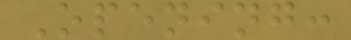Opening:
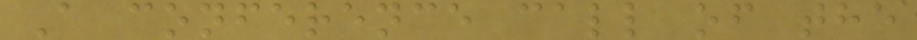A conference call of the
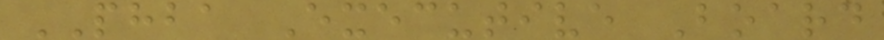PHBA Executive Board
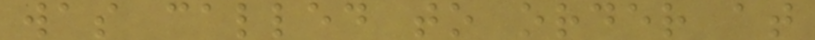was called to order at
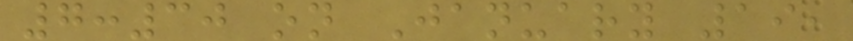7:30 on January 19,
